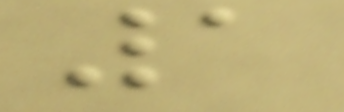1
